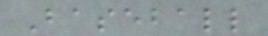Baseball
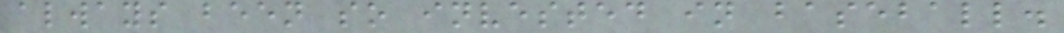always been so invested in baseball.
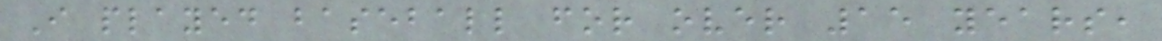I played baseball for over 15 years,
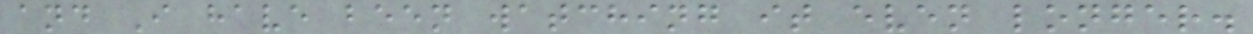and I have been watching it even longer.
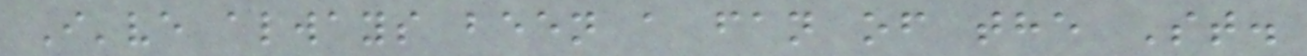I've always been a fan of the St.
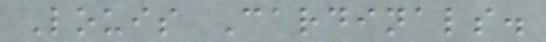Louis Cardinals.
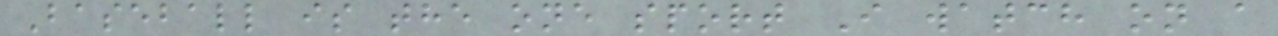Baseball is the one sport I watch on a
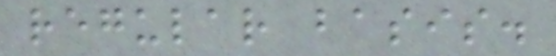regular basis.
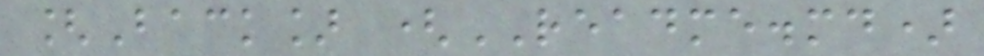[Back] (README.md)
